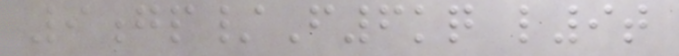9gp/F6kq l9t
